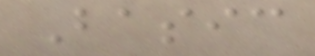Basic
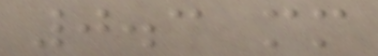0.3 mm
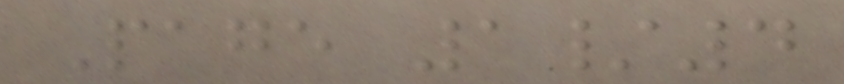Page 1/4
